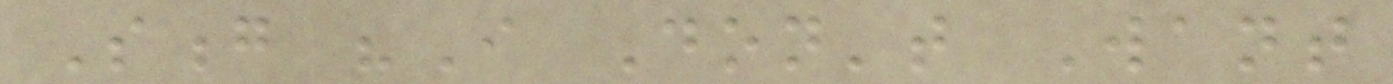Song "I Don't Want
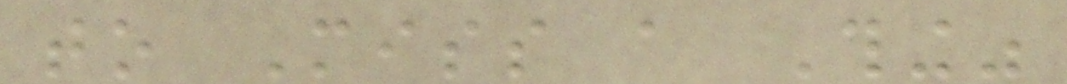to Miss a Thing"
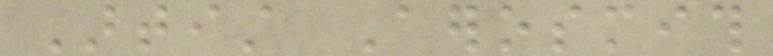Artist Aerosmith
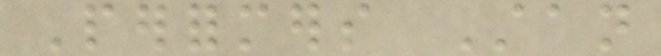Performers Stan
